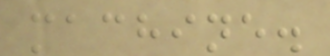machine.
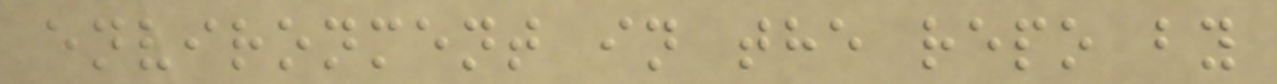environment in the repo by
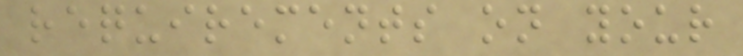requirements on your
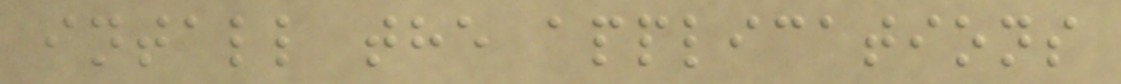intall the applications
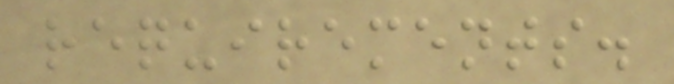requirements.
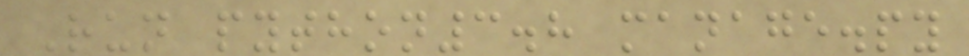Run python3.8 manage.py
